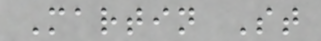Martin St
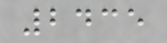2435
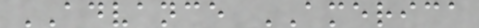ADVANCE AMERICA
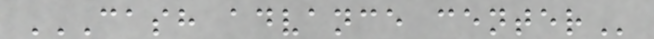CASH ADVANCE CENTER
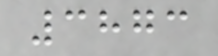3873
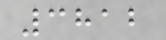3812
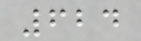624
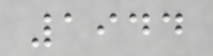1944
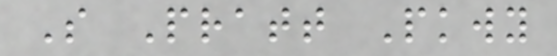S Pratt Pkwy
